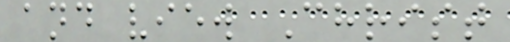and view Christ
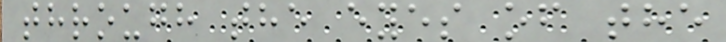through the eyes of the
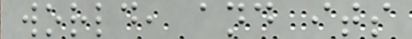world, and its
